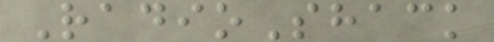RadioShack
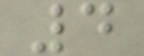4
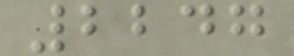2247
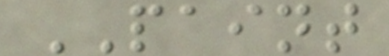PAINT
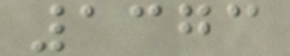1373
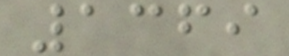1369
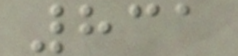831
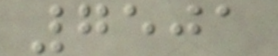7501
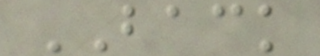BACK
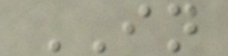IN
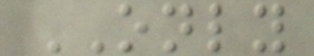ONLY
